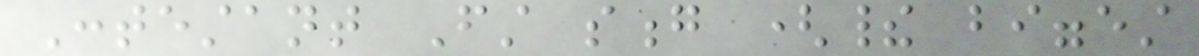Contestant First song (their biggest
